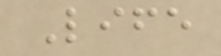Life
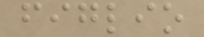figlio
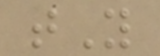tY
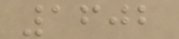1602
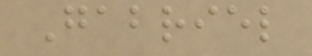Gabriel
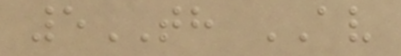5TH AV
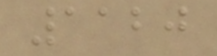1120
